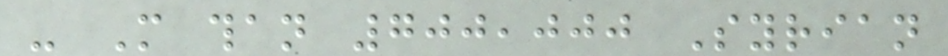- More than 700,000 Syrian
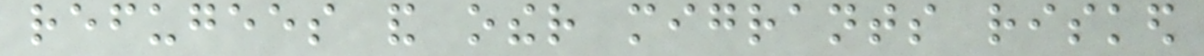refugees and other migrants risked
